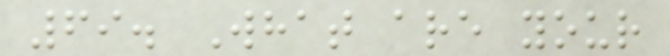69. What are your
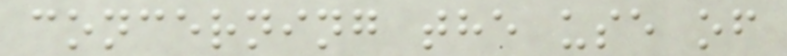concerning the use of
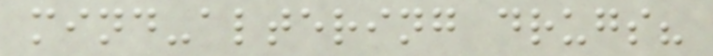mind-altering drugs?
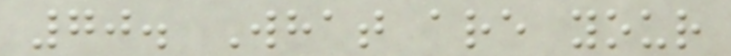70. What are your
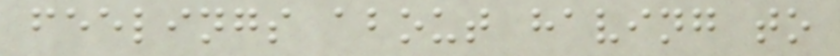feelings about having to
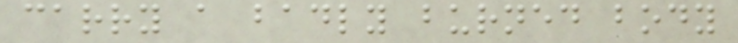carry a badly burned body
